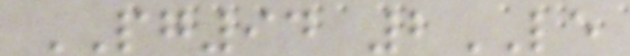PG94 2LE
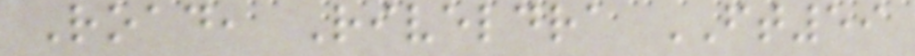Road, Riveldra FT59
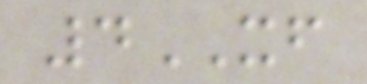4XF
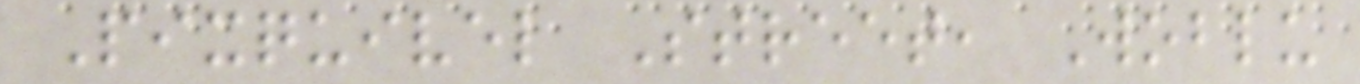Pixquivel Street, Woblu
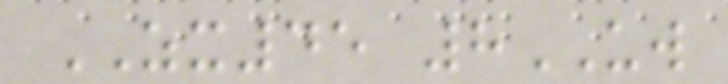ZX45 8UW
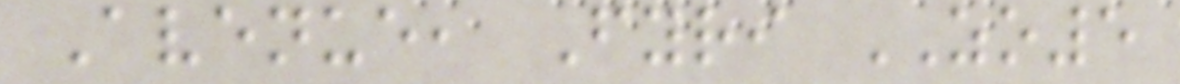Avenue, Fyri ZO5
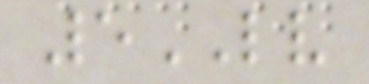5LV
